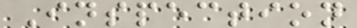Inspection
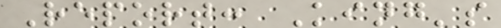Report: King's
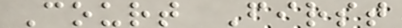Court First
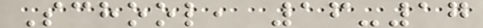School, 16-17
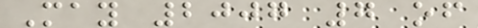May 2007 7 of
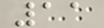11
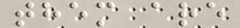them are
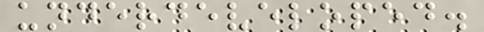underdeveloped.
